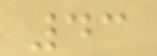43
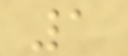1
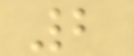2
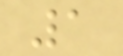1
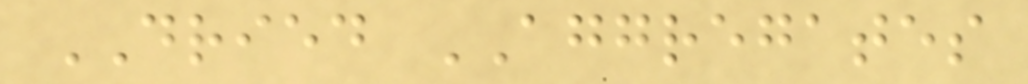DRIED AGGREGATES
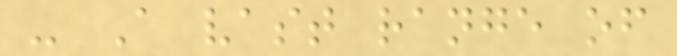- A vast range of
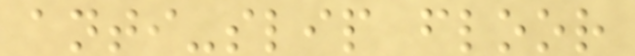anti-slip floor
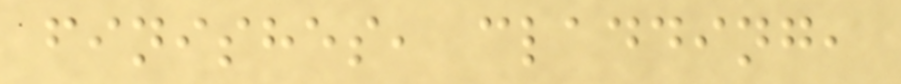finishes, cladding,
